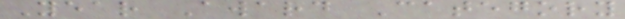Year Award Category
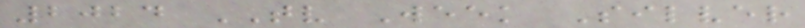2024 TV Week Silver
